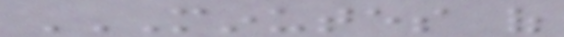MINUTES OF
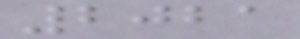2021
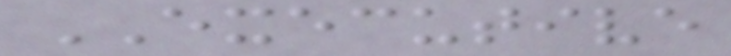EXECUTIVE
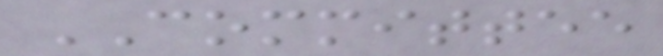COMMITTEE
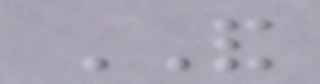AND
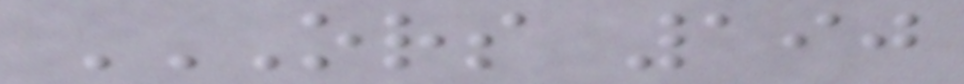ORS 190
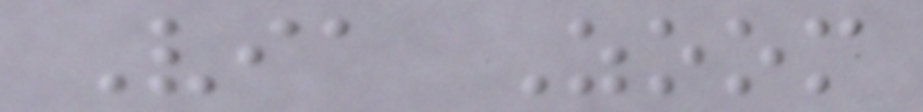Via Zoom
